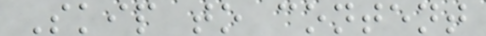Skip to content
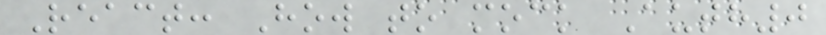React: How to mock Auth0
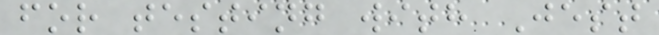for testing with Jest
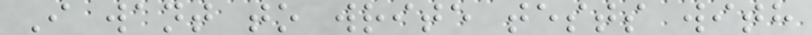I want to write tests with
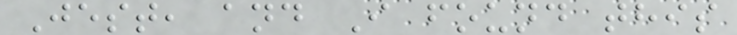Jest, and I found this
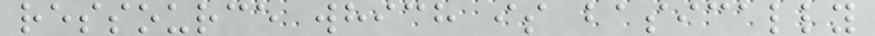ressource which is basically
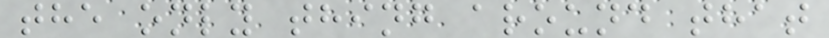the only thing around that
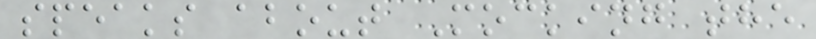speaks about Mocking the
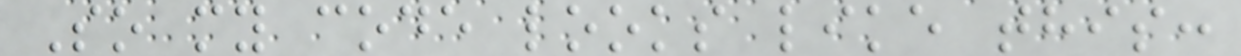So my code looks like this:
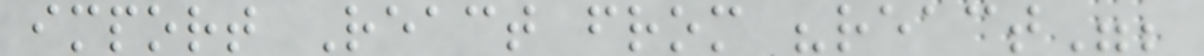import React from "react";
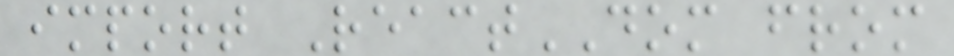import ReactDOM from
